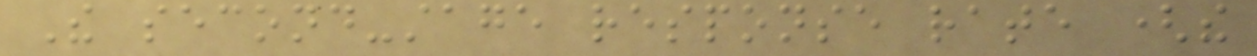The second-stage response rate (the
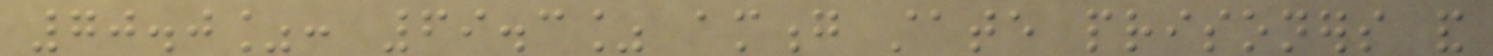70.0%: 69.3% among state prisoners and
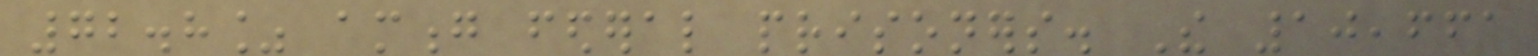72.8% among federal prisoners. The 10,661
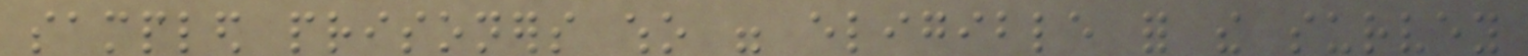sampled prisoners who were eligible for the survey
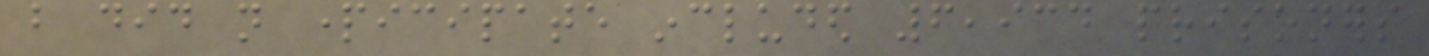but did not participate included 6,934 prisoners
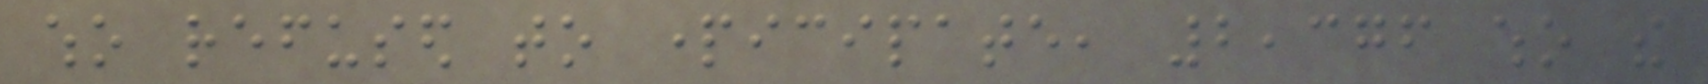who refused to participate, 2,376 who the
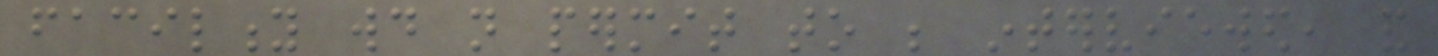facility would not permit to be interviewed, and
